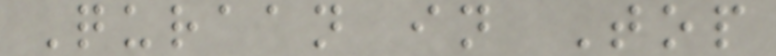Quraan in Top
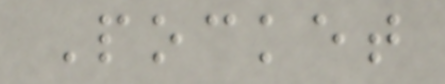Pocket
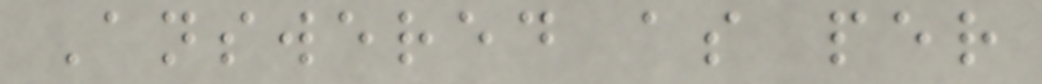Answered as per
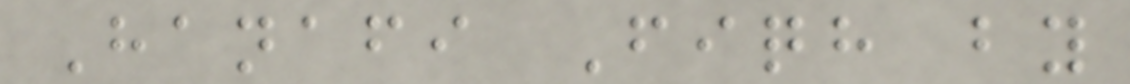Hanafi Fiqh by
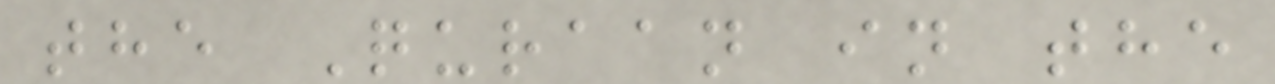the Quraan in the
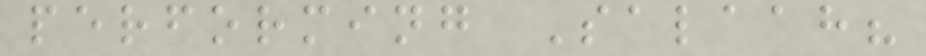performing Salaah?
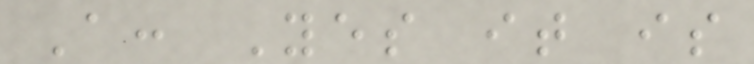A: Yes it is
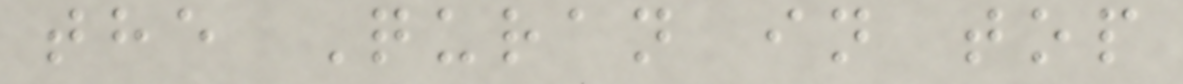the Quran in top
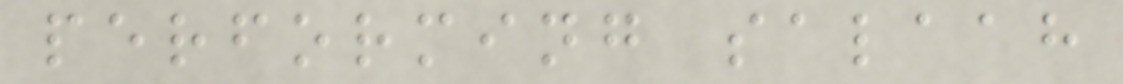performing salaah
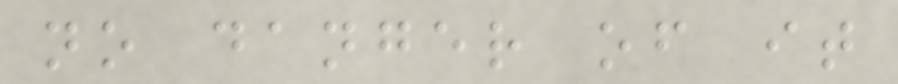no danger of it
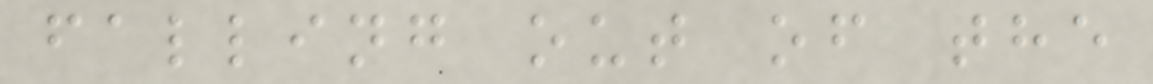falling out of the
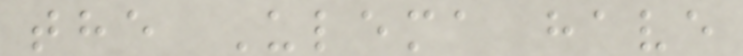the Ulema have
